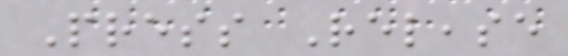Press Release
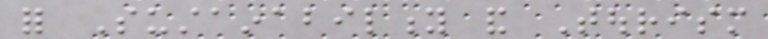for Sustainability and Tourism
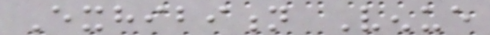Exhibition Venue
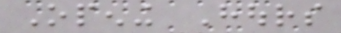Opening Hours
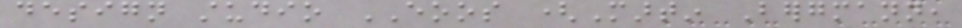design studio EOOS (Martin Bergmann,
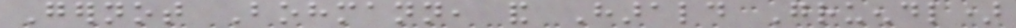Gernot Bohmann, and Harald Gruendl)
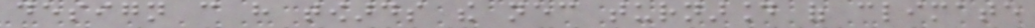design can have towards the necessary turnaround of climate
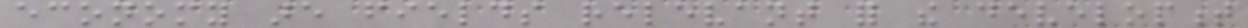economy are fields relevant for the development
